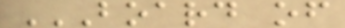BOARD OF
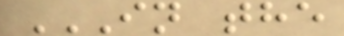IN THE
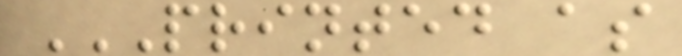PRINTED AS
